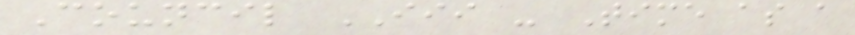Council III - Time as a
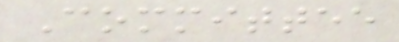Committee
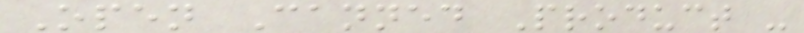Open Canned Product -
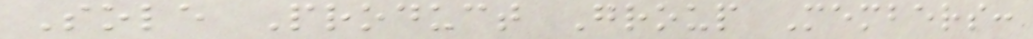Sole Product Group Members:
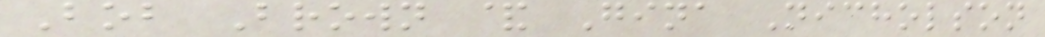Bob Brown & Gina Nicholson
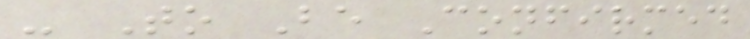- To Be Confirmed
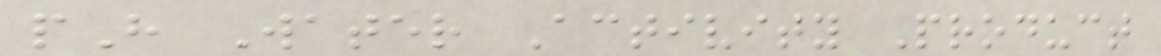pH Water Activity Product
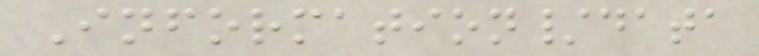Information/data
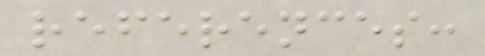references:
